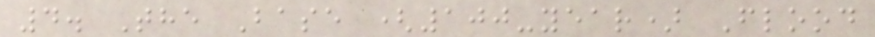4. The Base (100-year) Flood
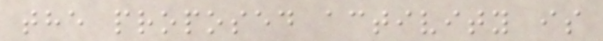the proposed activity is
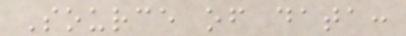Source of data:
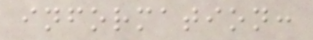information:
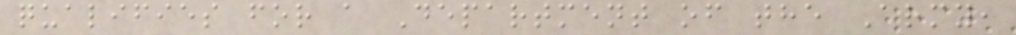qualifies for a Department of the Army,
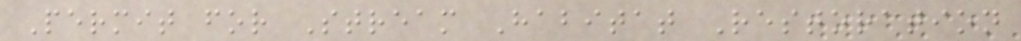Permit for Stream Habitat Restoration
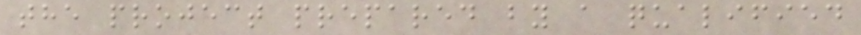the project prepared by a qualified
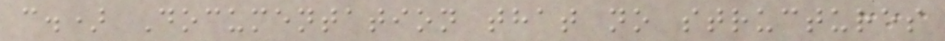c.) Documentation that no structures
